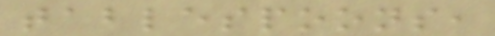tablespoons,
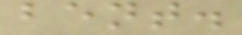bent.
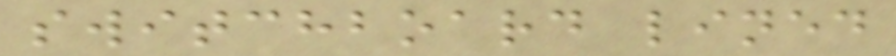switchboard lined
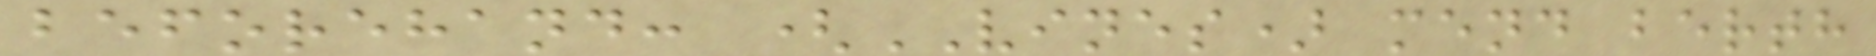beforehand: (VINES) mend berth
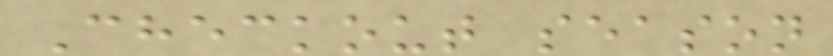Checkout season
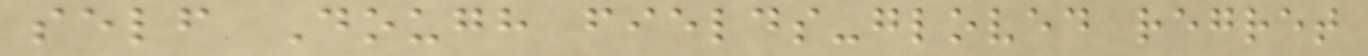self Dough fields-gloved regret
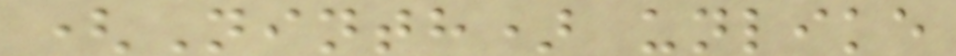(Ninth) unlike
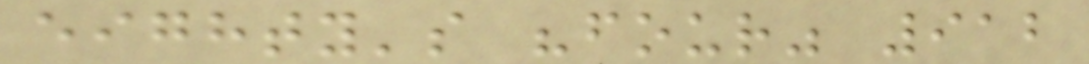eighty's "four" 912
